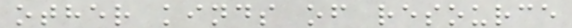other kinds of resource
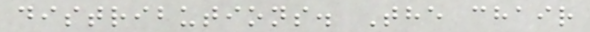distributions. The chair
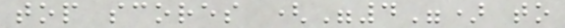top scores ("4") to
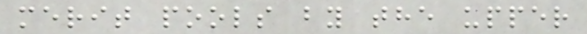merit pools by the upper
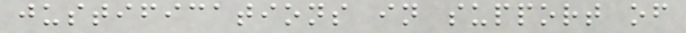justifications in support of
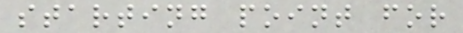starting point for
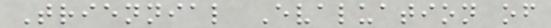Triennial Evaluation of
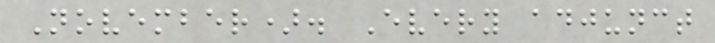November). Every adjunct
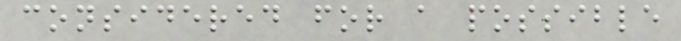considered for a possible
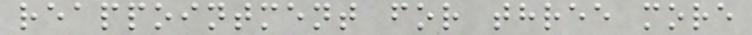reappointment for three more
